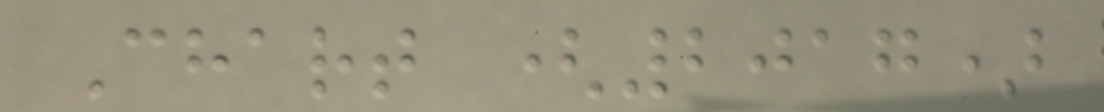Chart (2017)
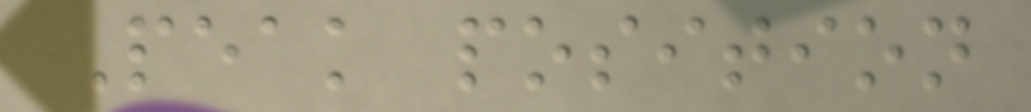Peak position
